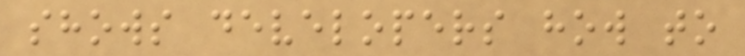shows developers how to
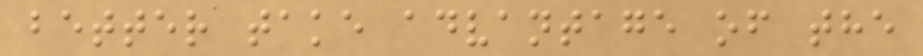better take advantage of the
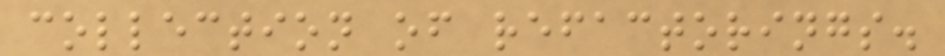collection of refactorings.
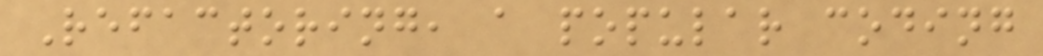Refactoring, a popular coding
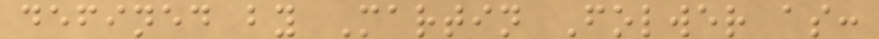defined by Martin Folwer as:
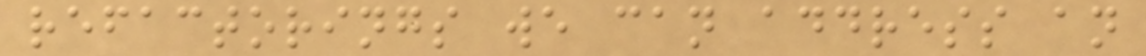refactorings we can address an
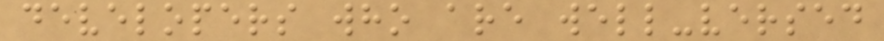developers who are well-versed
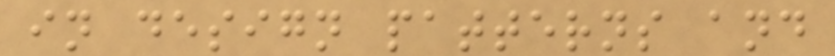in design patterns and
